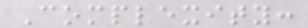Complexity:
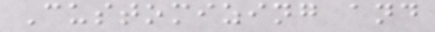Customizing and
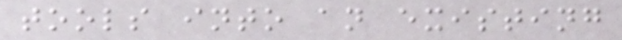tools into an existing
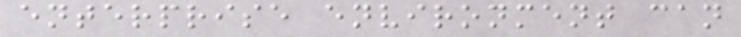enterprise environment can
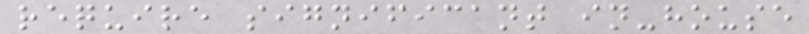require significant in-house
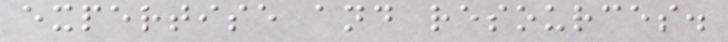expertise and resources.
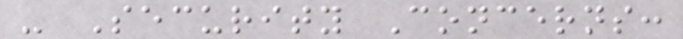- Security Concerns:
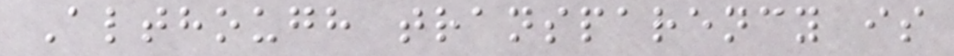Although transparency is
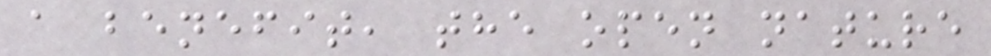a benefit, the open nature
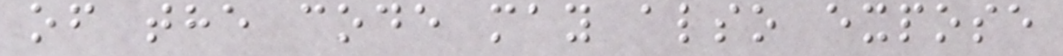of the code may also expose
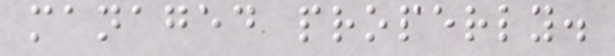managed properly.
